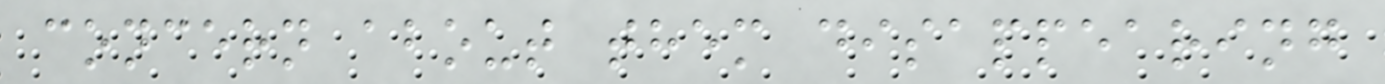concern about them disappearing
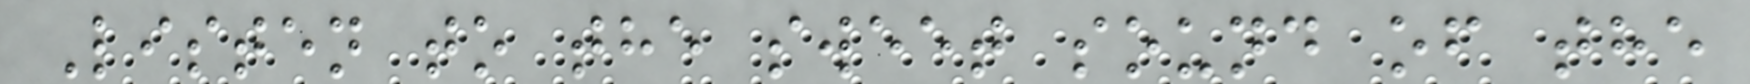Listen to the sweet sound of the
